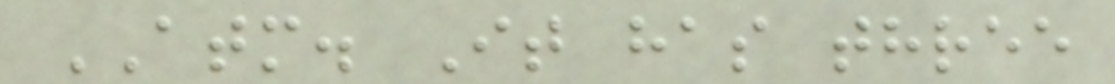ATM. It has three
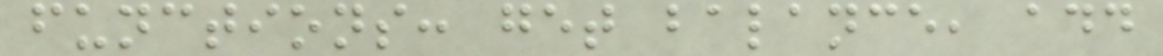functions: get balance, add
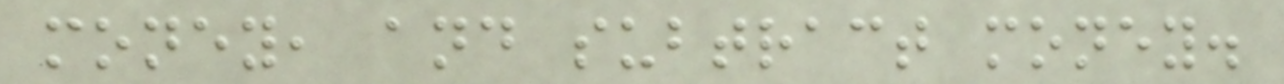money, and subtract money.
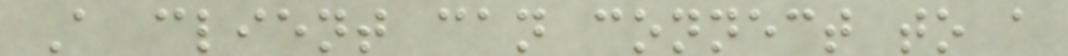A client can connect to a
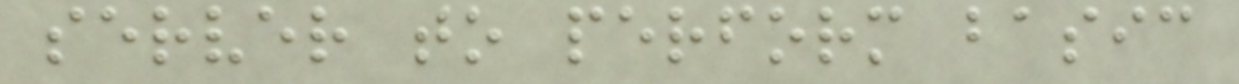server to perform basic
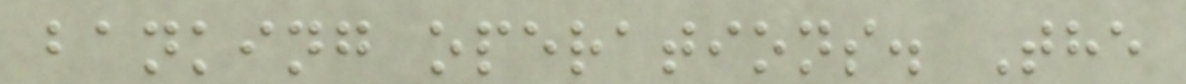banking operations. The
